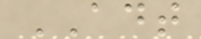ADT
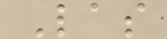Las
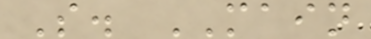S. MAIN
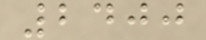2400
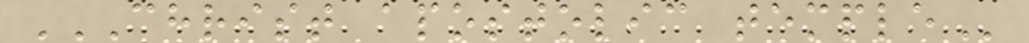CHRIST APOSTOLIC TEMPLE
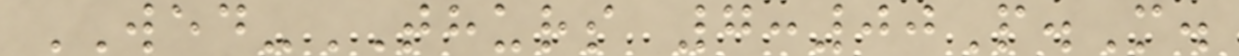WED-THURS 7:00P.M.
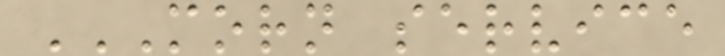MORN SERVICE
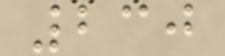230
